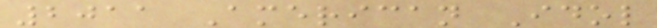2011 American Idol
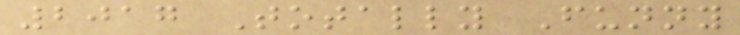2017 Totally Funny
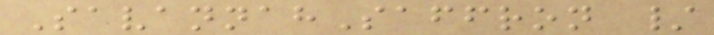SavannahSaffron /
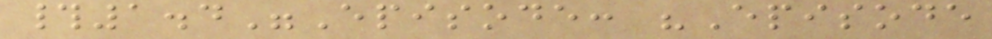#1.4"Episode: "Episode
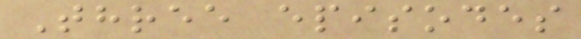Three episodes
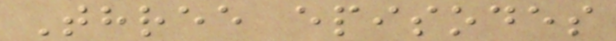Three episodes
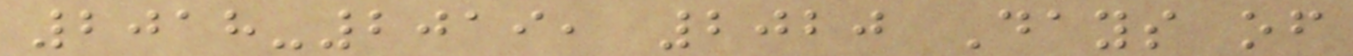2018-2019, 2020 Days of
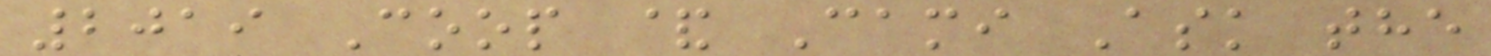2019 Coop & Cami Ask the
